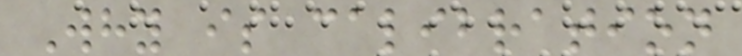Why is calibration
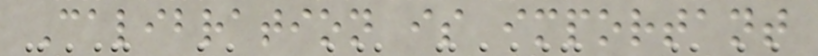Calibration is important
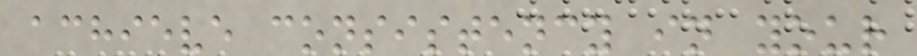achieve consistency in your
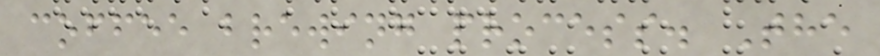coffee brewing process. The
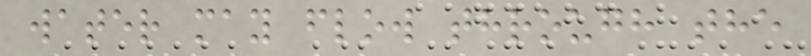water may flow through the
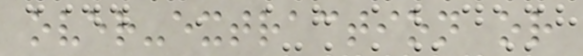over-extraction or
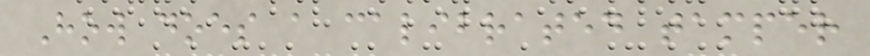How does a calibrated tamper
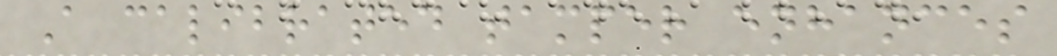A calibrated tamper enhances
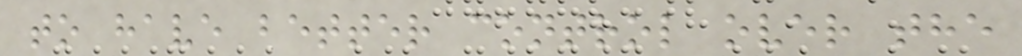to have better control over the
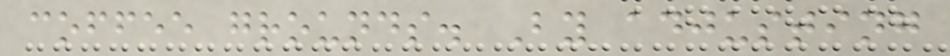coffee grounds. By adjusting
